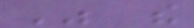Was the
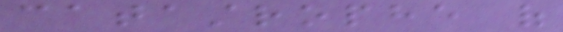catastrophe of
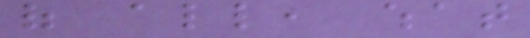of all, what
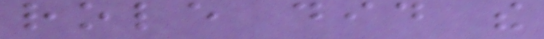role did the
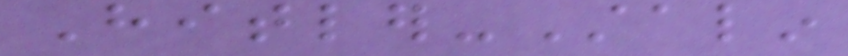Hitler-Stalin
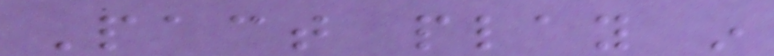Pact play in
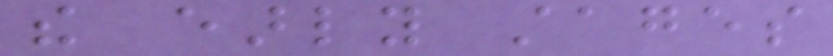the early stages
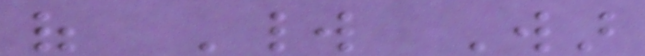of World War
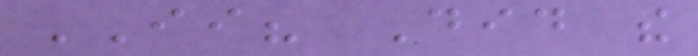II? Did the
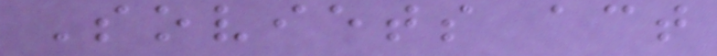Soviets act
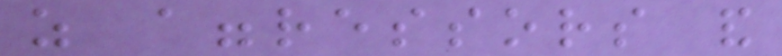as aggressors and
